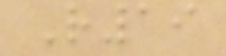R19
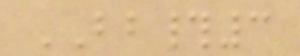BB#3
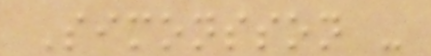Simonsson -
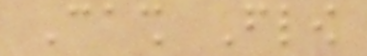Cash Flow
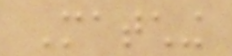Matching
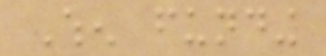When funding
